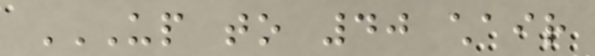UP TO 40 CHAIR
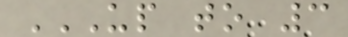UP TO 3
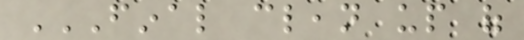FINAL CLEAN UP OF
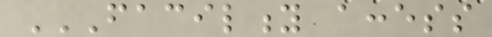FACILITY ACCESS
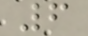6
